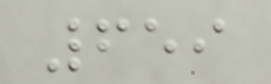659
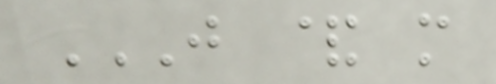J & M
